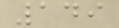149
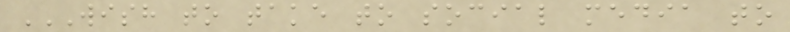WISH TO TAKE TO SOCIAL MEDIA TO
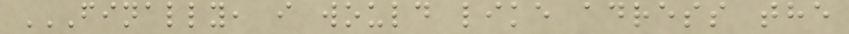FINALLY, I WOULD LIKE ADRESS THE
